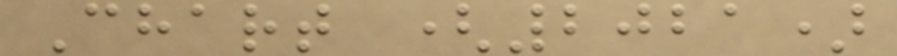Chart (2021)
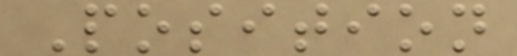Position
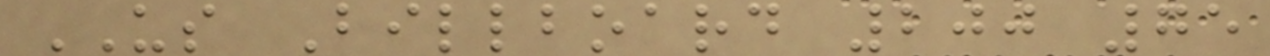US Billboard 200 75
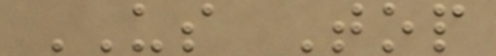US Top
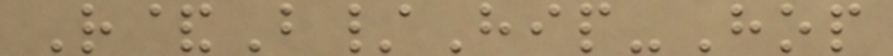R&B/Hip-Hop
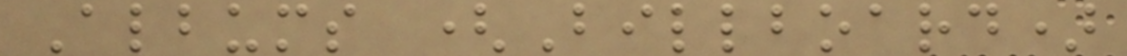Albums (Billboard)
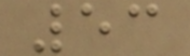53
